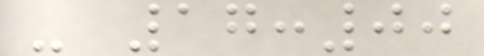- 17:00
